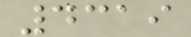4319
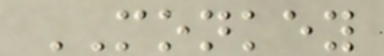MONKEY
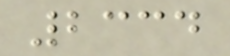2334
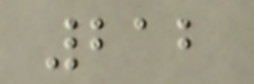212
